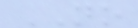NO
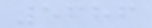5686
